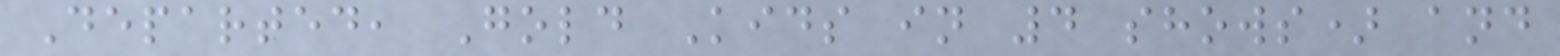Departed, Gold Kids in 4 shows) and
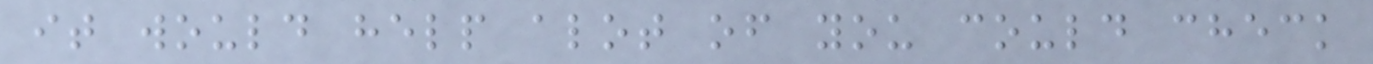it would help alot of you could check
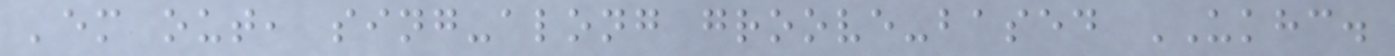'em out, sing-along groove-based UKHC.
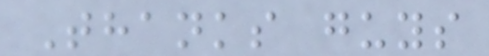Thanks guys
